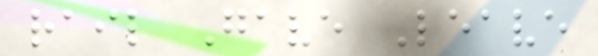rail Gave Leave
